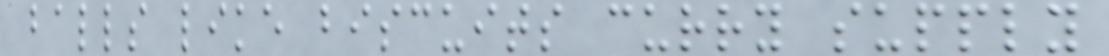balls like biscuits curry supply
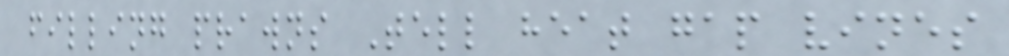filling prawns Tell heat gap vines
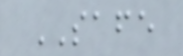SAFE
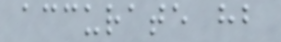accurate hb
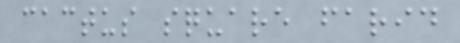cactus square farid
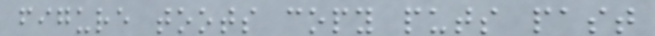figure toots copy puts past
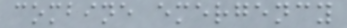combine emergency
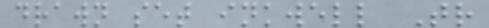drawn set inkwell Tr
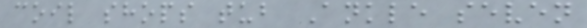coil shops tub Ankle seven
